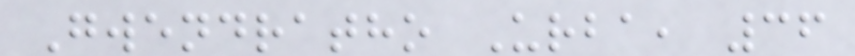Gwendratho Urba, 36
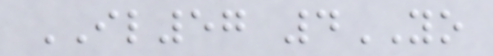IL57 4YO
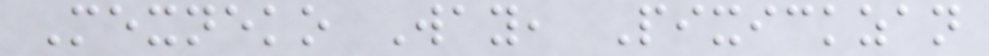Mexneko Way, Pixickzan
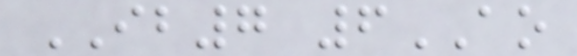IB7 6AO
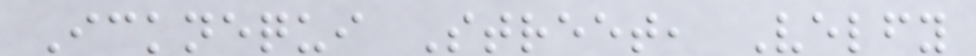Icknequi Street, Velfy
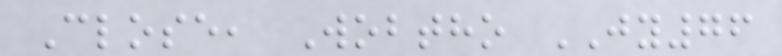Close, Wobtho JY76
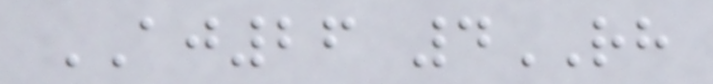AJ26 4RH
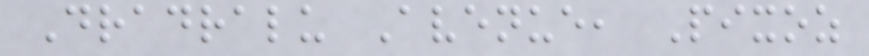Dradralu Avenue, Pixoz
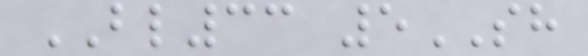BL33 5SH
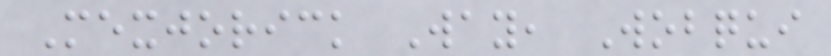Mexjorick Way, Wobqui
